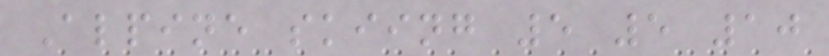Alpine skiing 5 5 10
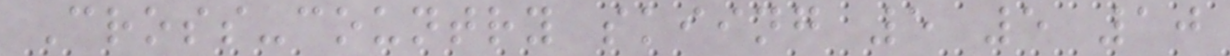Cross-country skiing 5 5 10
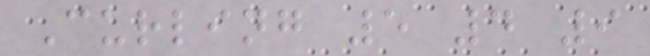Curling 5 4 9
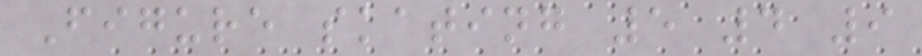Figure skating 5 4 9
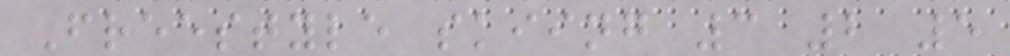Freestyle skiing 3 2 5
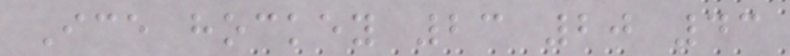Ice hockey 23 20 43
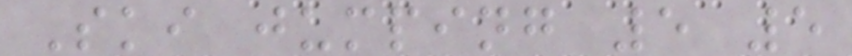Ski jumping 5 5
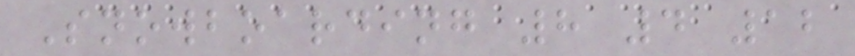Snowboarding 8 4 12
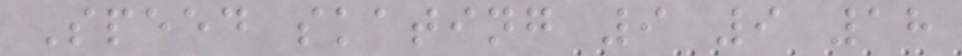Speed skating 9 9 18
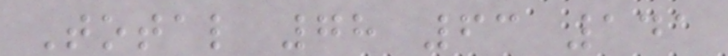Total 78 63 141
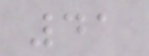41
